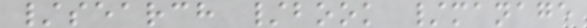/search /book /manage
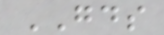GDS
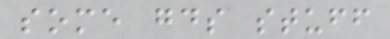some gds stuff
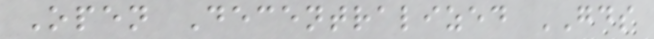Open Decentralized GDS
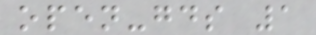open-gds 1
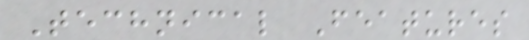Technical Features
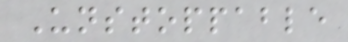Unstoppable
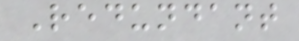Redundant
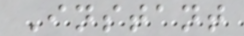Instant
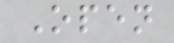Open
